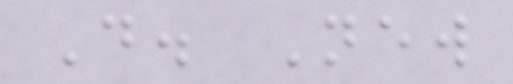D. New
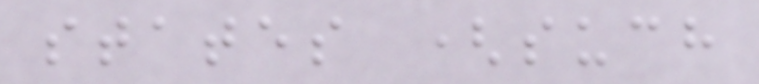states (such
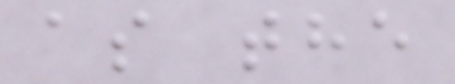as the
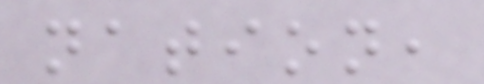nation,
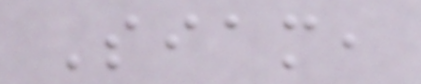Siam,
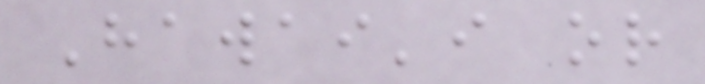Hawai'i or
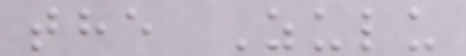the Zulu
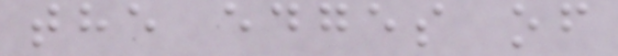the edges of
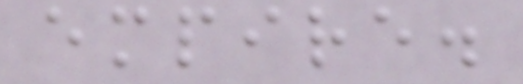empire.
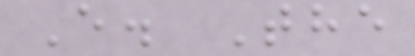E. The
